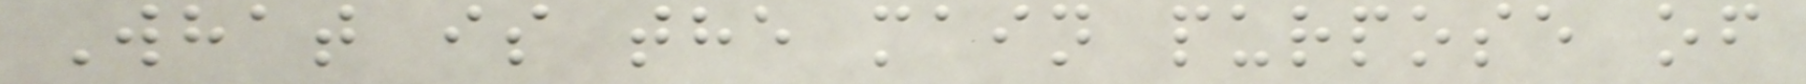What is the main purpose of
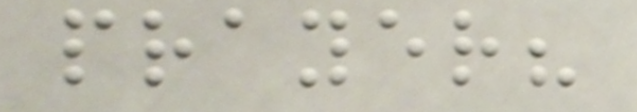prayer?
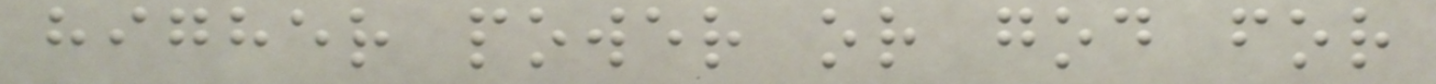higher power or god for
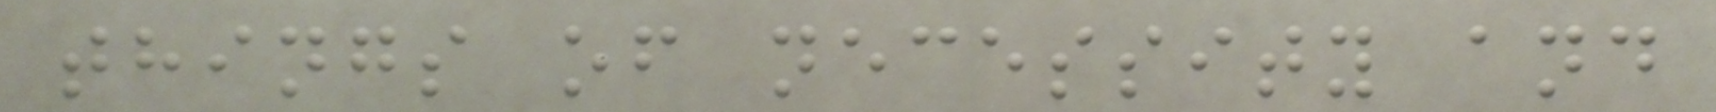things of necessity and
